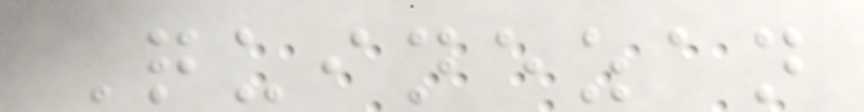Quinezan
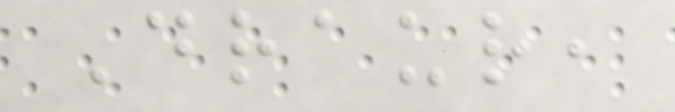Draur,
